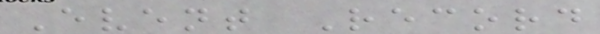Event Record
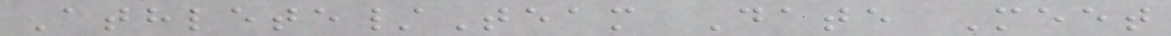Athlete/Team Date Meet
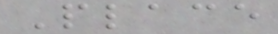Place
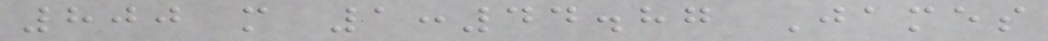800 m 1:44.87 James
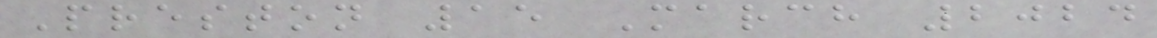Preston 15 March 2024
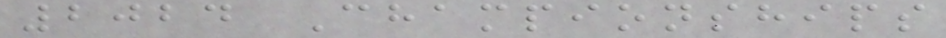2024 Championships
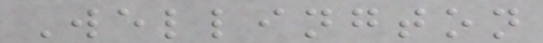Wellington
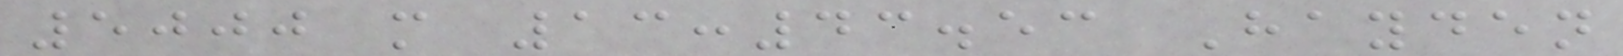5000 m 13:43.53 Hayden
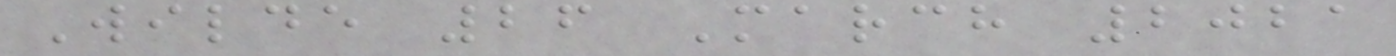Wilde 26 March 2021
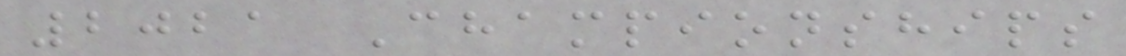2021 Championships
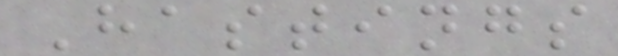Hastings
